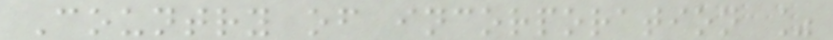Country of incorporation %
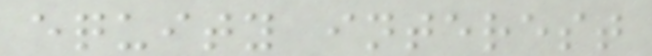equity interest
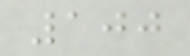100
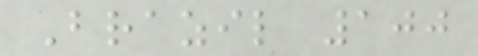Brazil 100
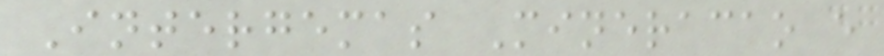Intergemas Mineracao e
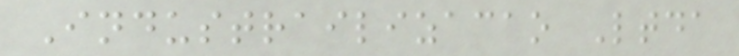Industrailizacao Ltda
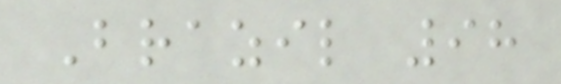Brazil 98
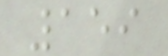159
